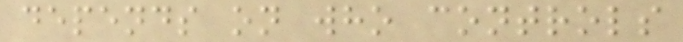depends on who controls
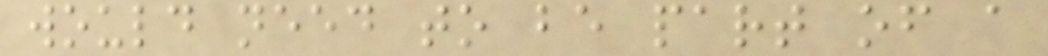would need to be part of a
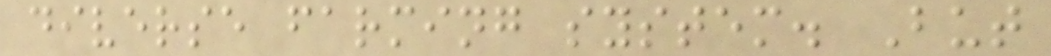diverse farming system. But
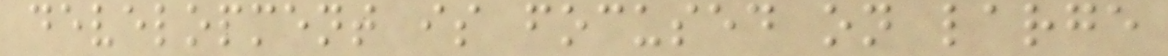development is focused on large
